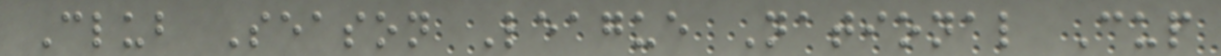Club Season League National Cup
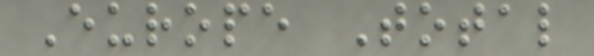Europe Total
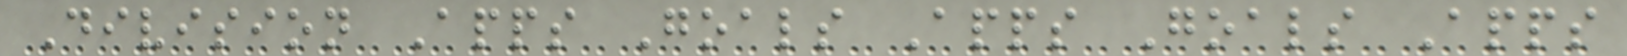Division Apps Goals Apps Goals Apps
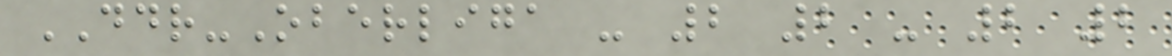DDR-Oberliga - 2 2 - 2 2
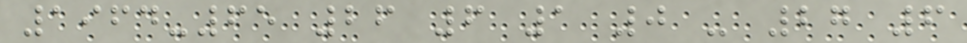1964-65 26 6 1 0 - 27 6
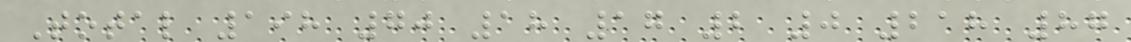Total 198 70 18 17 2 0 218 87
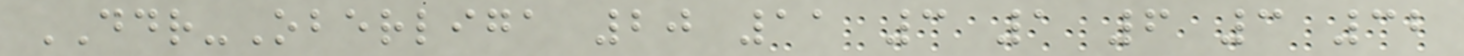DDR-Oberliga 20 11 3 1 6 3 32
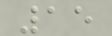15
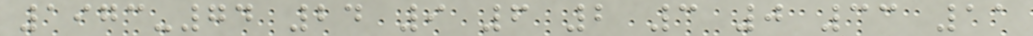1973-74 24 9 6 2 3 0 33 11
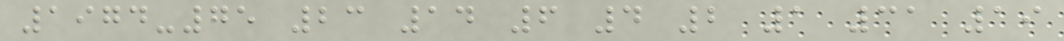1974-75 23 14 6 4 2 1 31 19
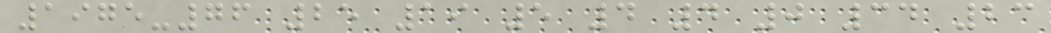1975-76 25 19 5 4 4 0 34 23
